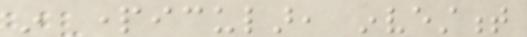in particular, investment
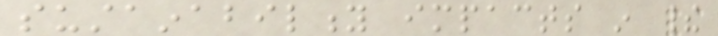sustainability impacts in their
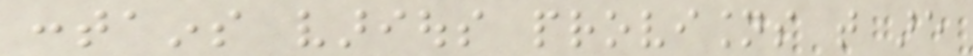contains various provisions that are
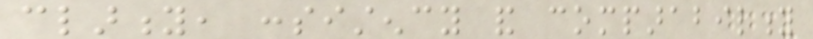clarity, consistency and comparability
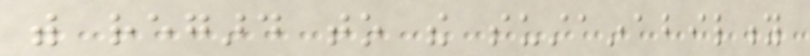with regard to the sustainability
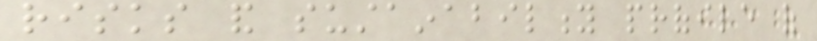risks and sustainability profile of
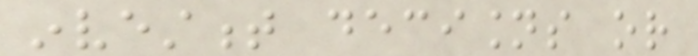investment decisions or
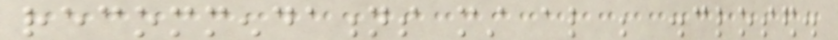recommendations must also be disclosed.
